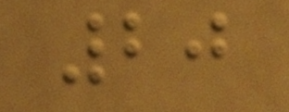20
